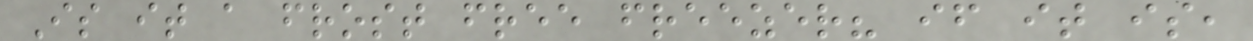Is it a frost free freezer? if it is,
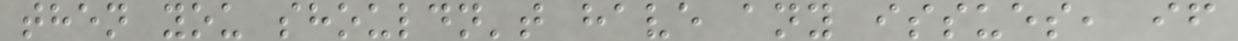then you shouldn't have any issues, if
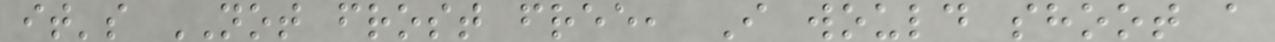it's NOT frost free, I would shoot a
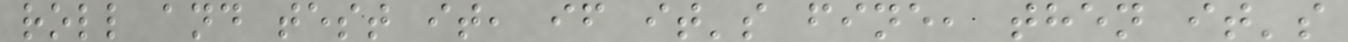roll and test it, if it's fine, then it's
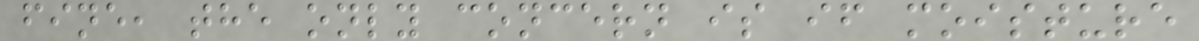fine, the only concern is if moisture
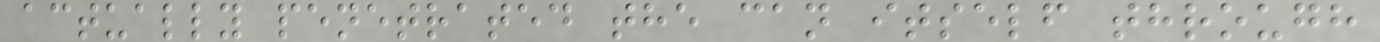actually penetrated the can itself through
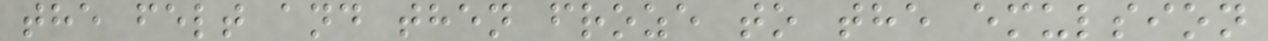the felt and then froze to the emulsion
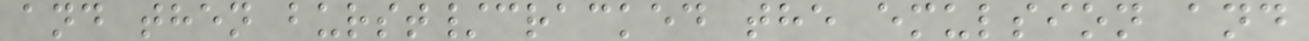and then burst/cracked the emulsion and
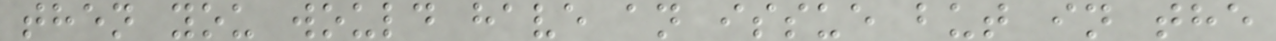then you would have an issue but in the
